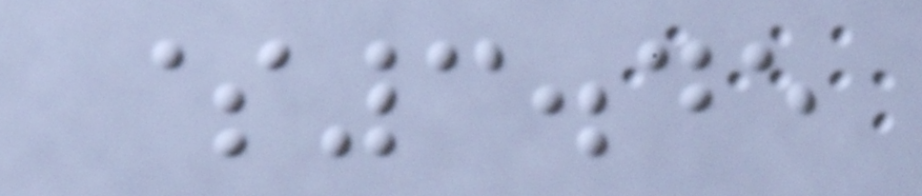$3.45
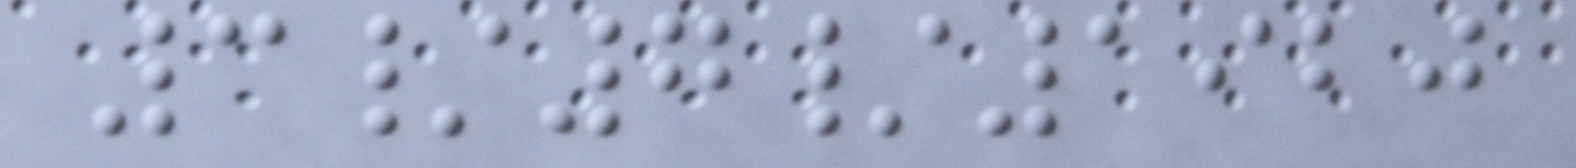3/7/1920
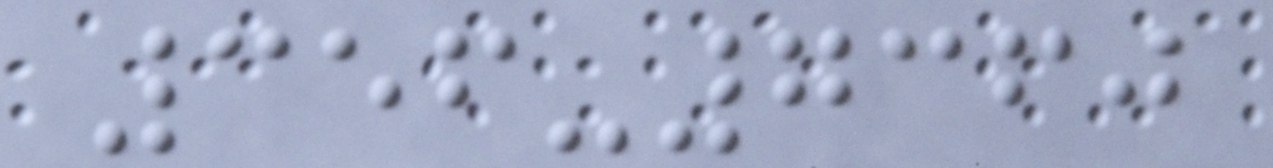356-7360
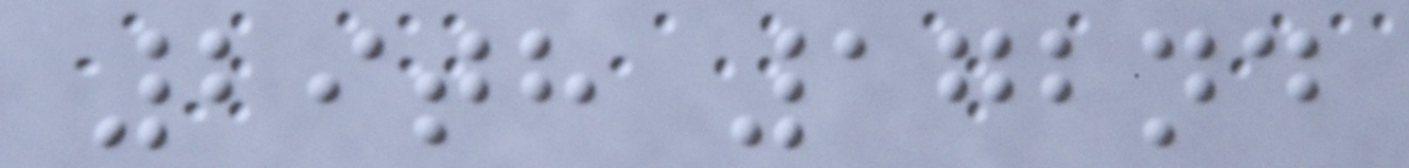29th 172nd
